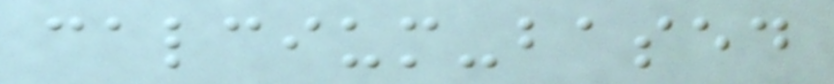calcium-based
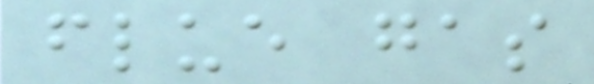flue gas
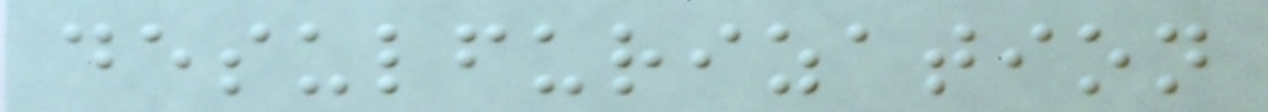desulfurization
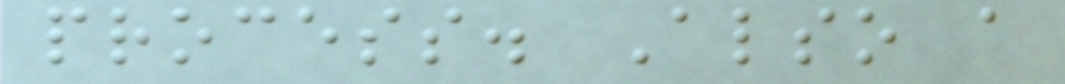process. Also a
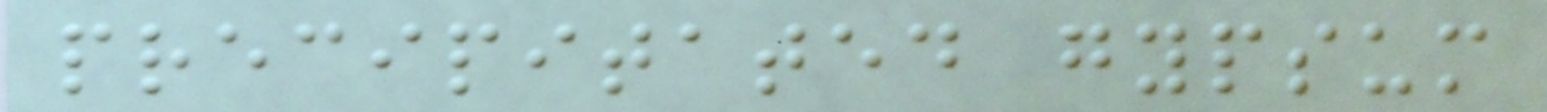precipitated gypsum
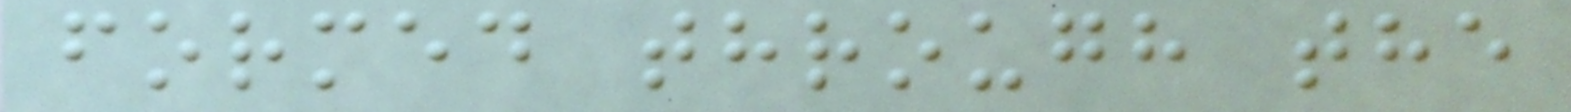formed through the
